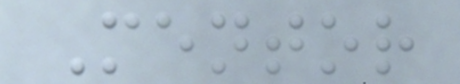Mentor
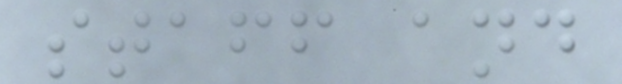staff and
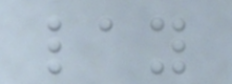lay
